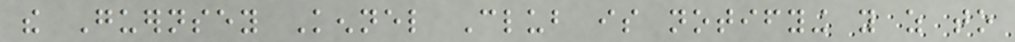the Guernsey Kennel Club is notifying you as to
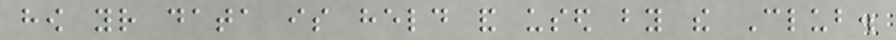how your data is held and used by the Club.
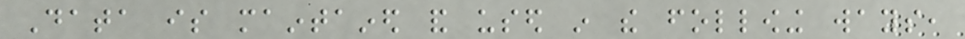Data is maintained and used in the following ways,
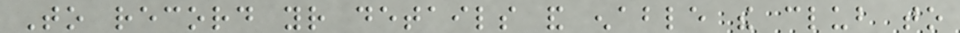To record your details and enable the club to
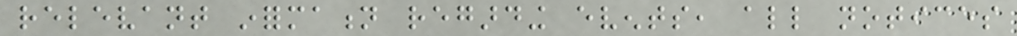relevant information regarding events, all notices
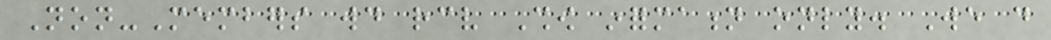Non-Members would receive Show information only. We do
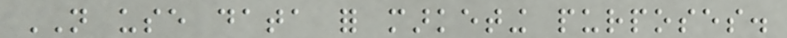NOT use data for marketing purposes.
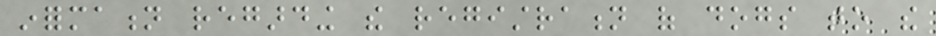information regarding the registration of dogs to the
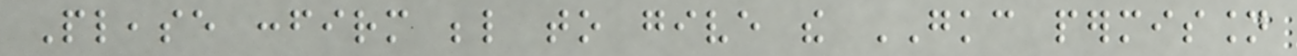Please confirm below to give the GKC permission
